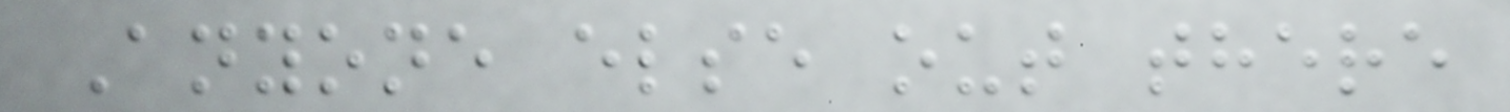Anyone else out there
